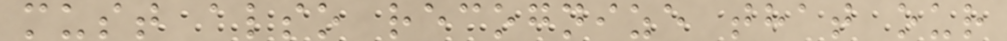must also recognize that our
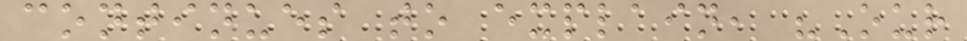continues to explain, "Our
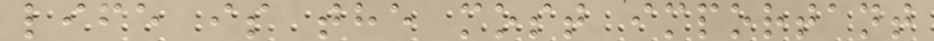life is the most important
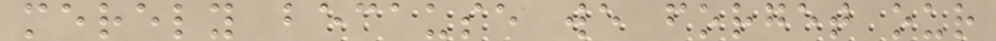merely because we forget our
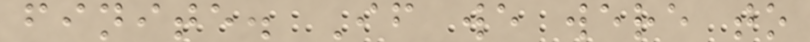finite. If we were to
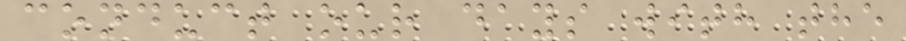conduct our days with the
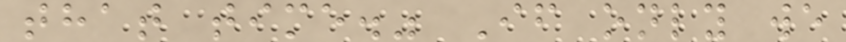that time." If only we
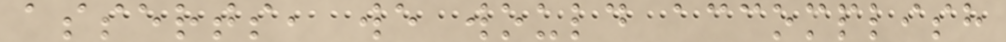asserts, we would accomplish
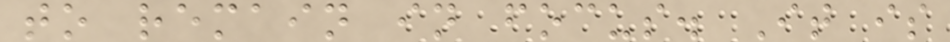to remain in focus. It is
